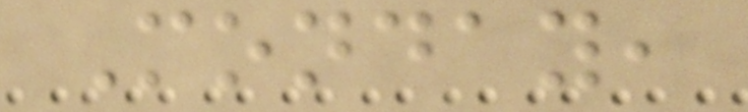Monday,
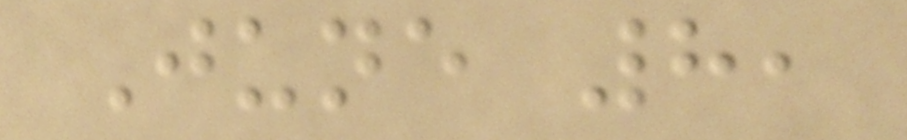June 8,
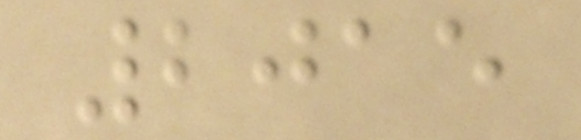2015
